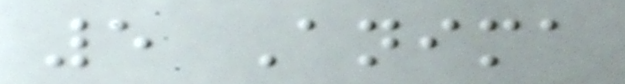5 Anima
